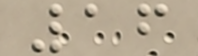16
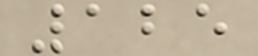125
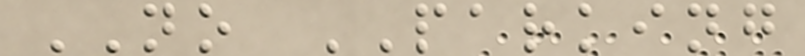NO PARKING
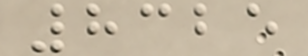8325
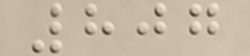807
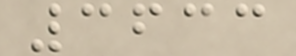3633
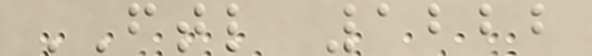FTL 1222
